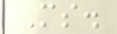Ms.
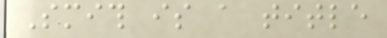Smith is a title
